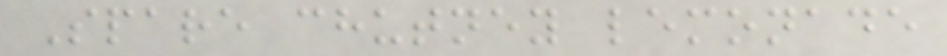Spare chutney lemonade
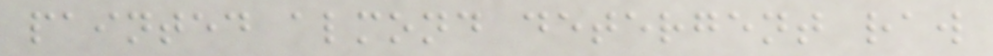painted almond detergent raw
